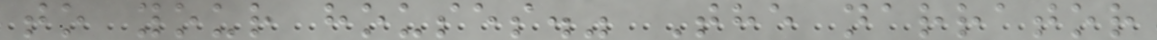to your houses." The narrator
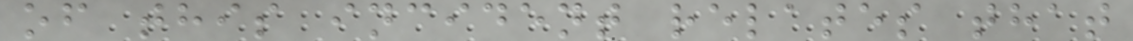of this incident relates that
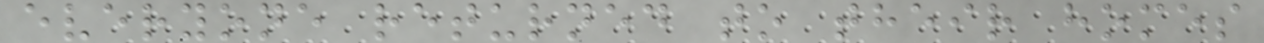everyone returned to their homes
